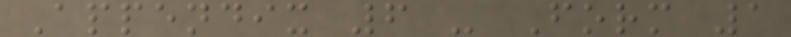Appendix 6 - Form 1
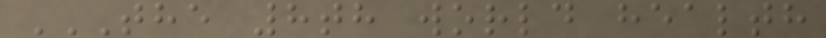THE 8TH WORLD HEALTH
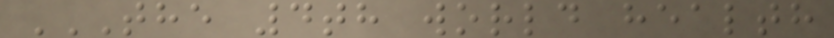THE 4TH WORLD HEALTH
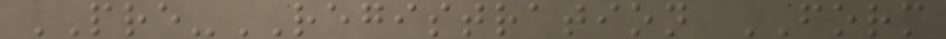PRE-REGISTRATION FORM
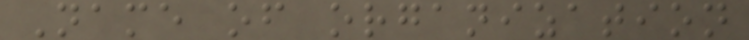Name of organization
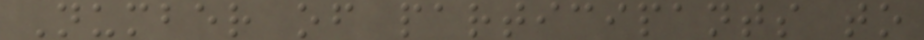Number of participants to
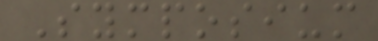Symposium
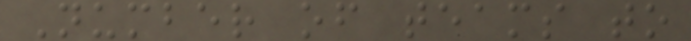Number of teams to
